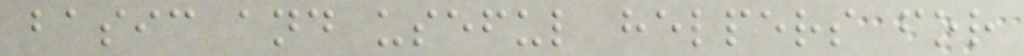basic and useful helpers for
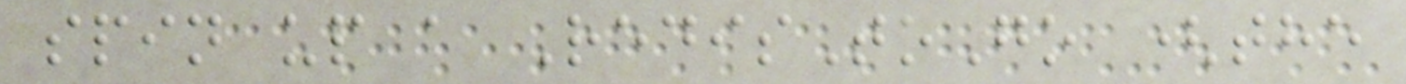spin up a RedisToGo (the
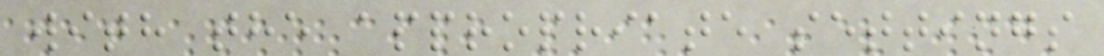with the appropriate settings
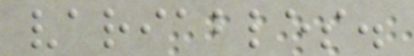variables.
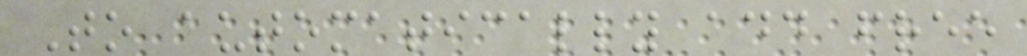To automatically add free
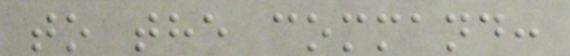to the command:
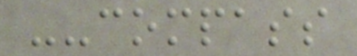--compass
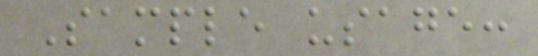Sample usage:
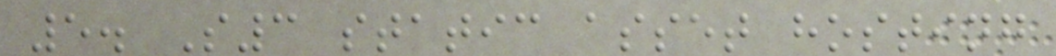5. S3 static asset hosting
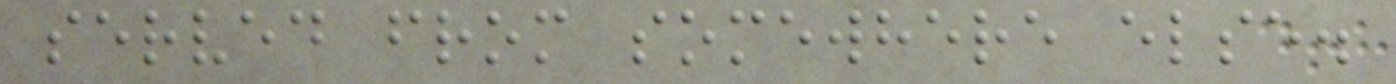served from somewhere else.
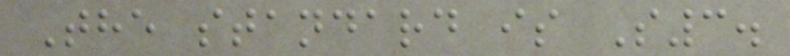The standard is S3.
